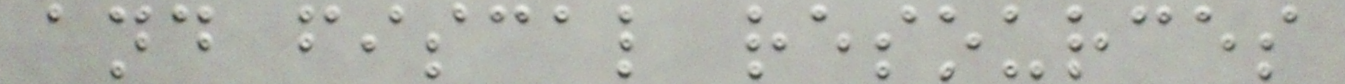and fiscal resources
